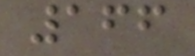166
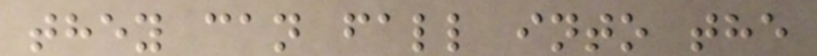they can fall into the
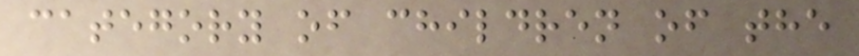category of children of the
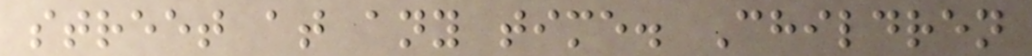street at any time. Children
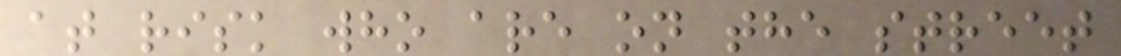at risk who are on the street
